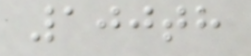100th
